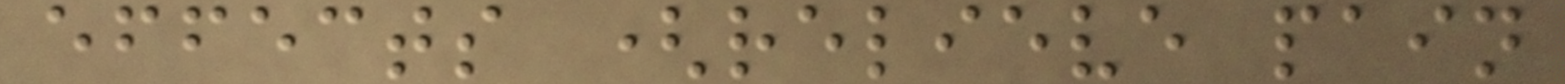effects (relieve pain
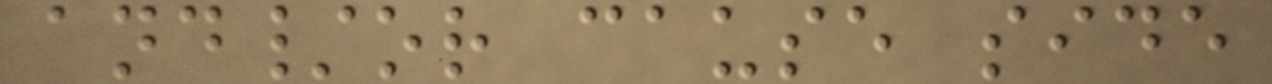and/or cause side
